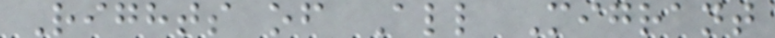Rights of All Migrant
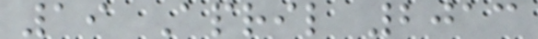19 April 2013
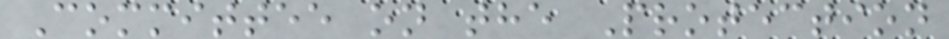Committee on the Protection
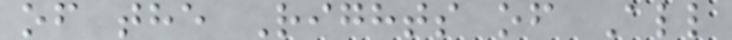of the Rights of All
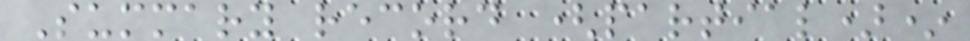Summary record (partial)*
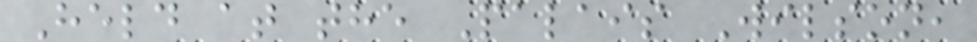Held at the Palais Wilson,
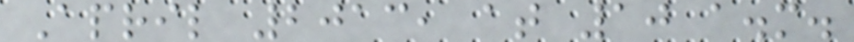April 2013, at 10 a.m.
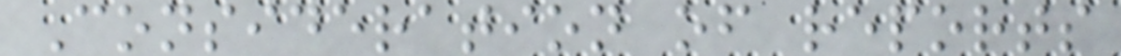Consideration of reports
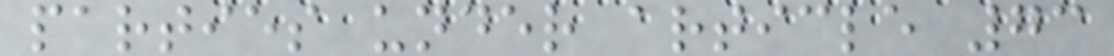parties under article 73
